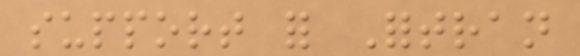support for Fortran
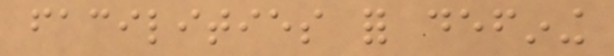facilities for defining
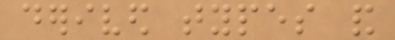derived types and
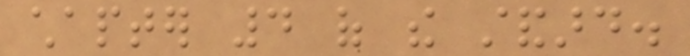chapter 4 of the standard.
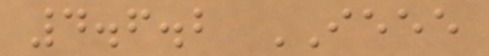4.6.2 IEEE
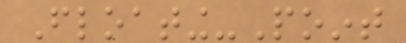Floating-Point
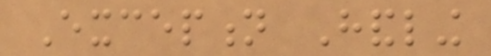Exception Handling
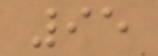95
